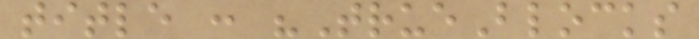title : "TrueBlocks
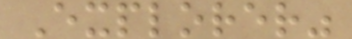Explorer"
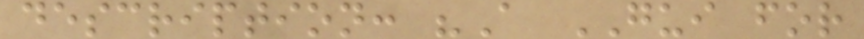description: "A GUI for
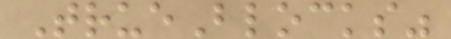TrueBlocks"
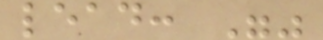lead: ""
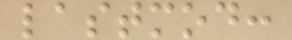lastmod:
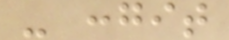- :git
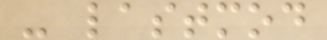- lastmod
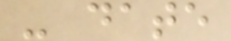- date
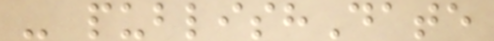- publishDate
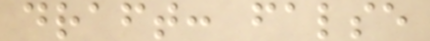draft: false
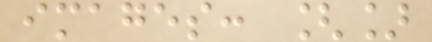images: []
